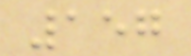157
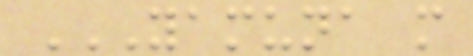YAMUNA M
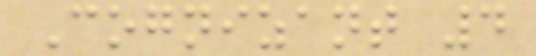Cognizant 4
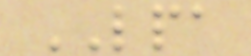LPA
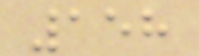158
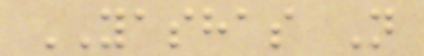YASHAS N
